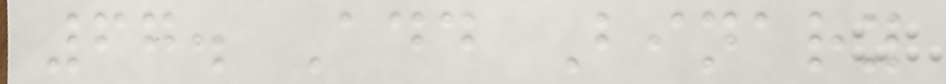67. Add Binary
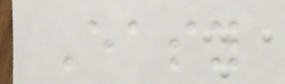Easy
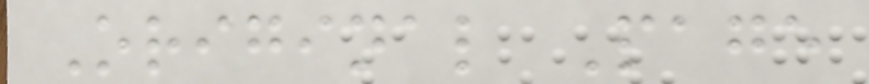Original Page
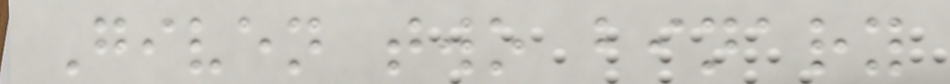Given two binary
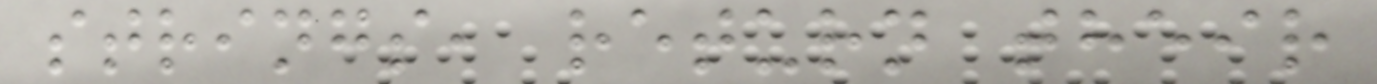strings, return their
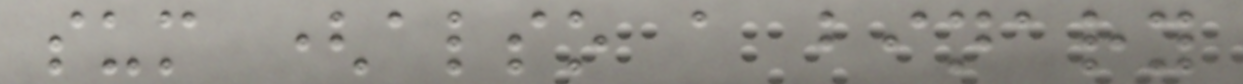sum (also a binary
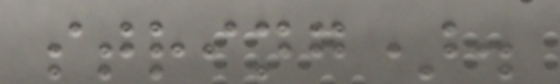string).
